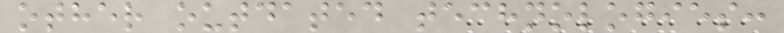other outdated technologies:
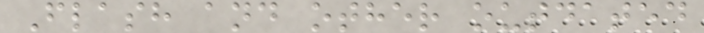Flash and other outdated
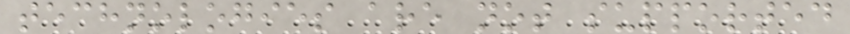technologies are not supported
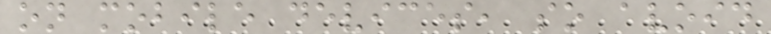on mobile devices, so avoid
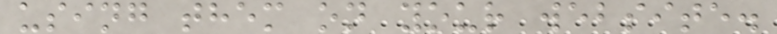using them on your website.
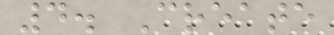4. Create
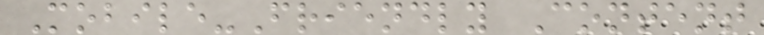Mobile-Friendly Content
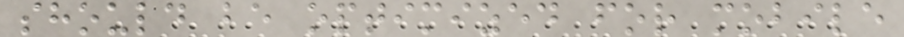should be optimized for mobile
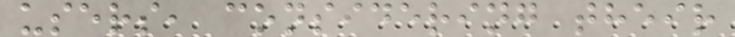users, considering their
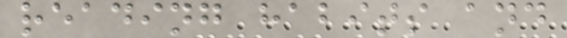reading habits and
